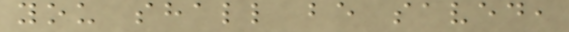you shall be saved,
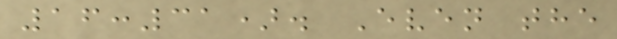16:31). Even the
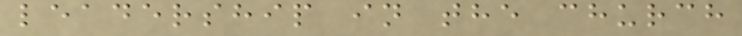leadership in the church
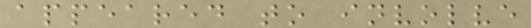appeared to involve
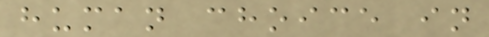human choice in
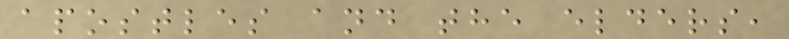apostles and the elders,
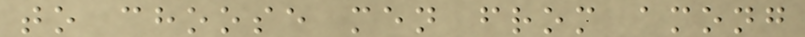to choose men from among
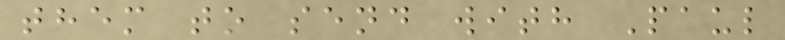them to send with Paul
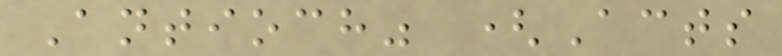Antioch" (Acts
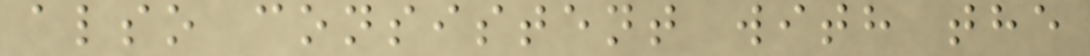also consistent with the
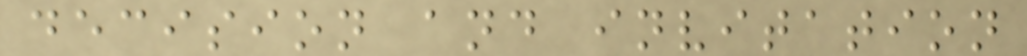decision and invitation
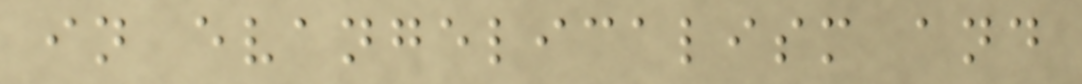in evangelicalism and
